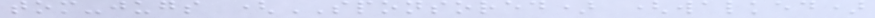tom-jugs (SPONSORED) (walked)
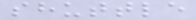shuttle
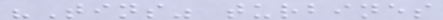"Tins" turbines
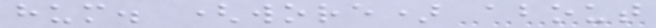hum. (wore) about
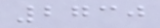2730
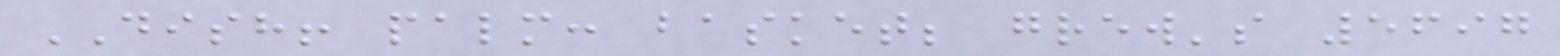DISH! palm: basket; grew's 5697
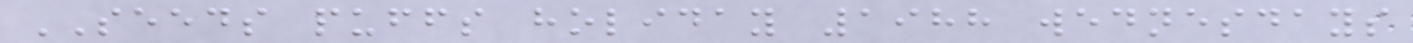SEEDS puffs holiday 1988 wednesdays
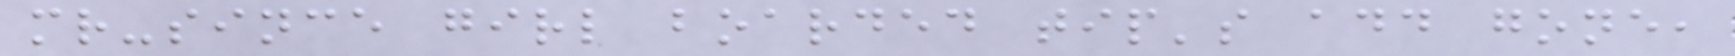mr-since girl boarded tip's add gone,
